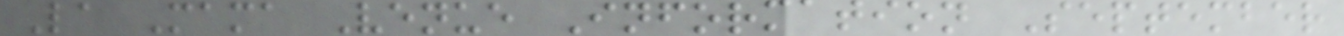La Mama Venue Information September
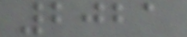2021
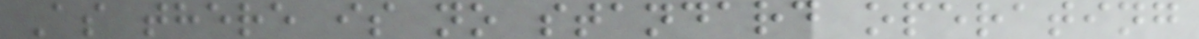As there is no standard operating
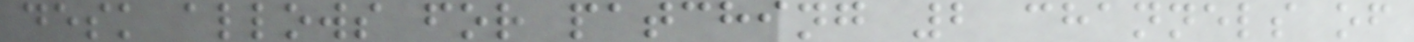desk allows for patching 2 channels of
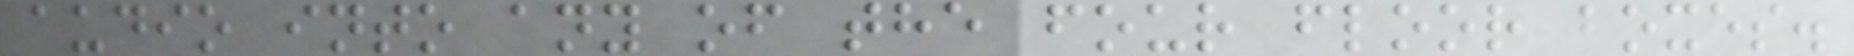audio into any of the four floor boxes.
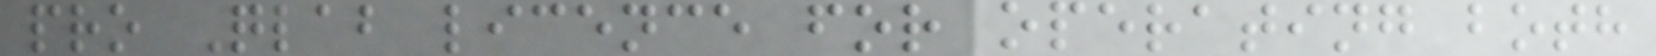pro Qlab licence for operating both
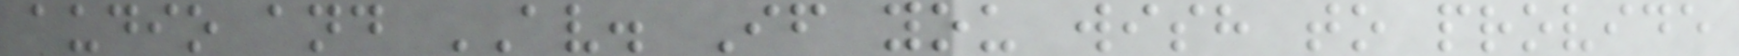audio and AV. If you wish to provide
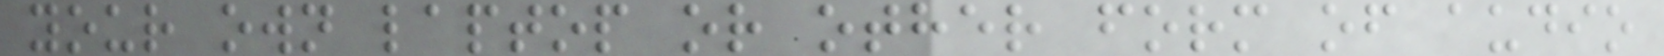your own laptop or other form of audio
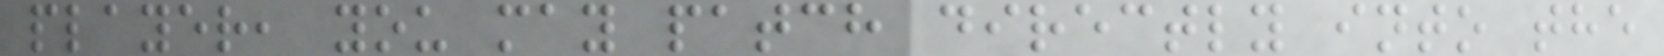player, you may patch directly into the
